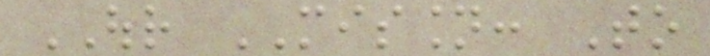OUR MISSION: To
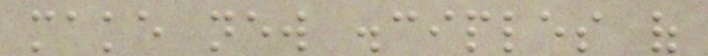make new disciples of
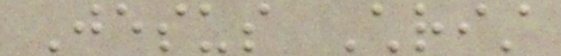Jesus Christ
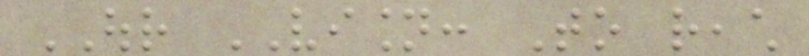OUR VISION: To reach
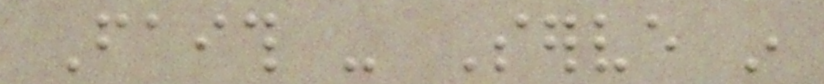Faith - Serve in
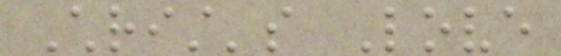Christ's Love
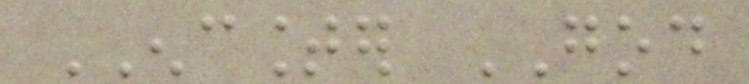ENCOUNTER GOD
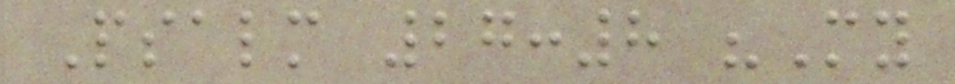Psalm 27:8 "My
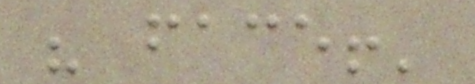his face!'
